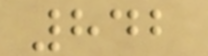842
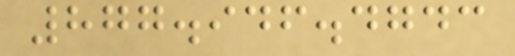877.946.4743
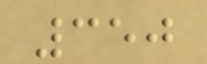350
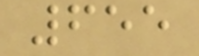655
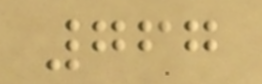767
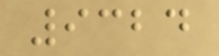9324
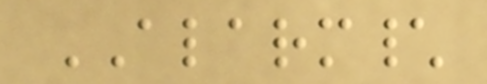ALARM\
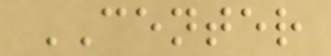CENTER
